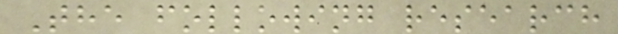The following research
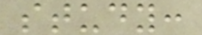study:
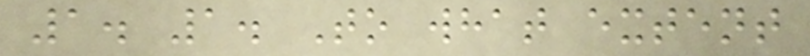1. 1. To what extent
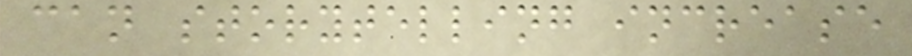can storytelling increase
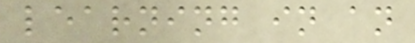learning in an
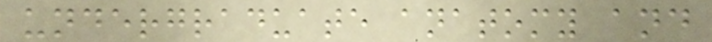undergraduate anatomy and
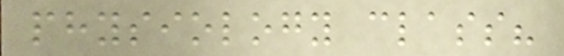physiology class?
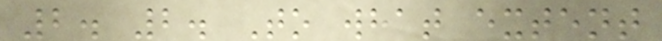2. 2. To what extent
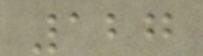127
